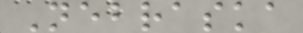Nebraska
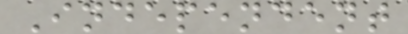Independent
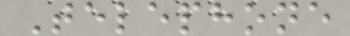Telephone
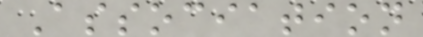Association
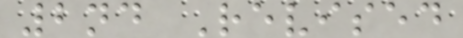2nd Revised
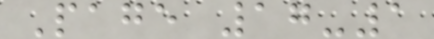Page 17-1
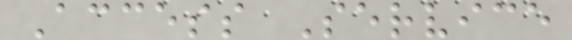Access Service
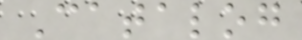Catalog
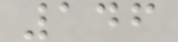146
